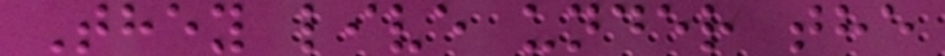They live under the
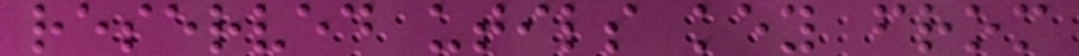reserved utils key from
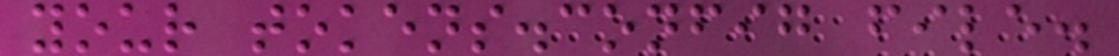your tokens.config file.
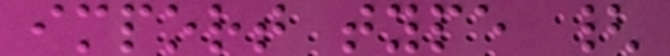import type {
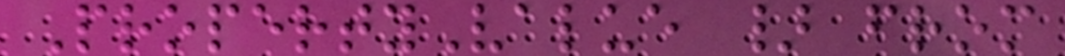PropertyValue } from
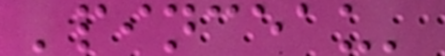'pinceau'
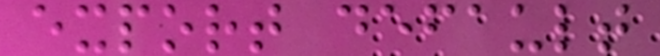export default
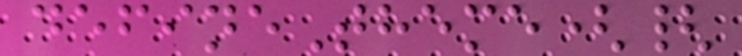defineTheme({
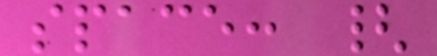space: {
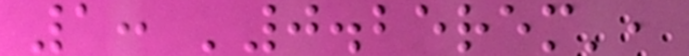1: '0.25rem',
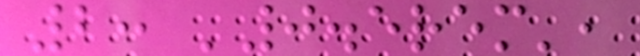2: '0.5rem',
